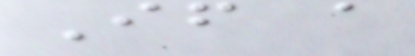If a
